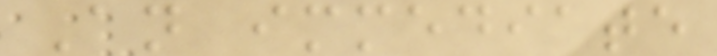An immediate
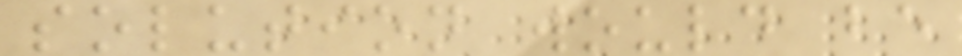solution would be
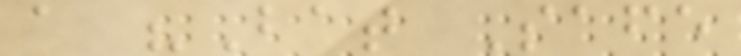a "Bat Safe
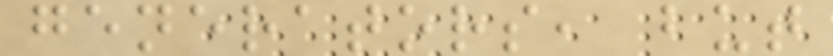generators, but
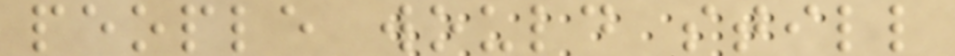people would still
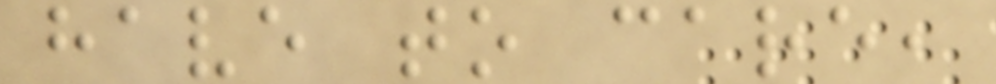have to care,
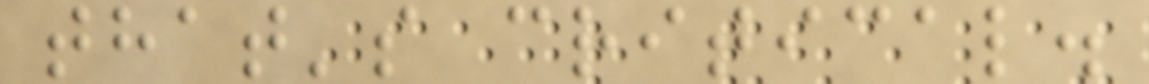that's critical.
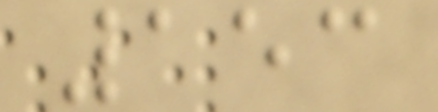153
